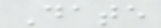Date
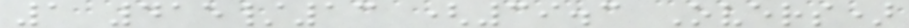1 415/13 (39.3 Overs)
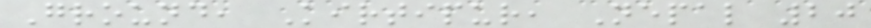Ground, Kirtipur, Nepal 20
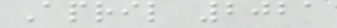April 2021
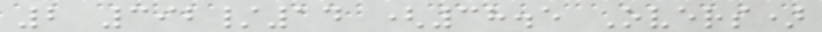2 392/14 (38.5 Overs)
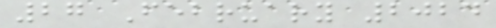27 February 2024
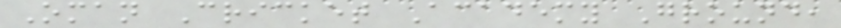Oman Cricket Academy Ground,
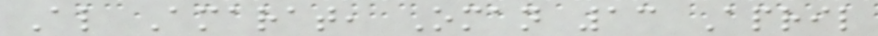Al Amarat, Oman 13 April
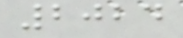2024
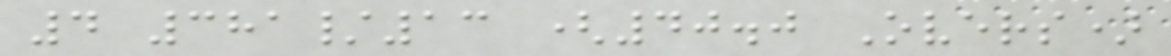4 381/13 (40.0 Overs)
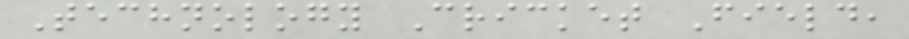Technology Cricket Field,
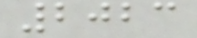2023
